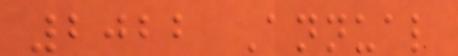2022 Annual
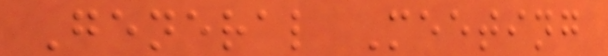General Meeting
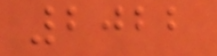2022
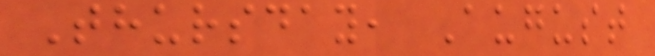Thursday, August
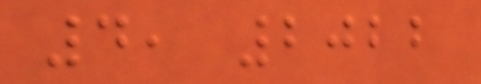4, 2022
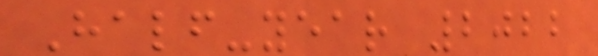Half-year 2022
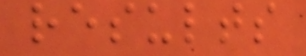results
